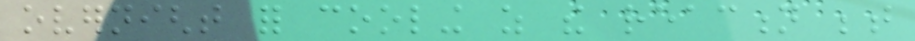overnight for cooling as the reaction between
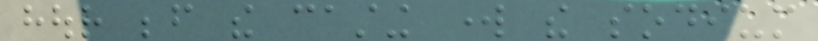hour before the casting work the sodium
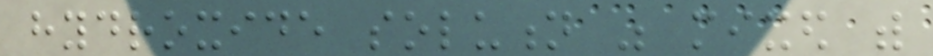hydroxide solution was mixed with
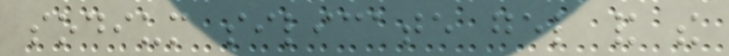sodium silicate gel and the
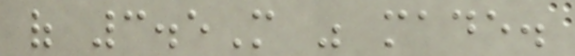of 3.5M was made.
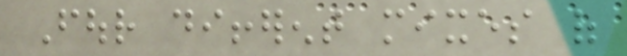Four different mixes of
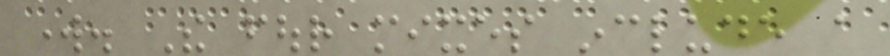work. The four mixes include a
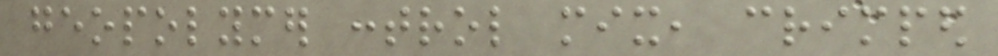geopolymer control mix, crimped
